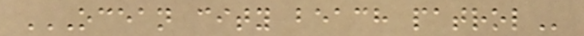OCEAN CITY BEACH PATROL
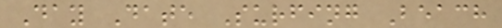Day Date Surfing Beach
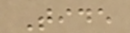Tide
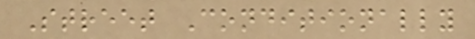Street Conditionally
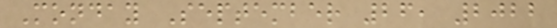Monday September 26, 2022
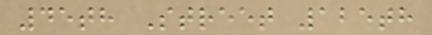45th Street 125th
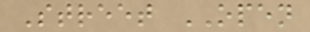Street OPEN
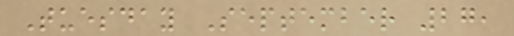Tuesday September 27,
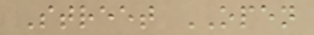Street OPEN
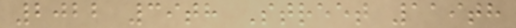2022 39th Street 119th
